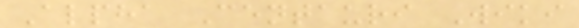Alpha Centauri Wiki
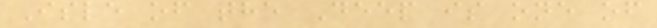Isle of the Deep is one of
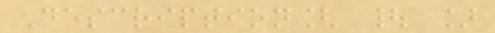Description[ | ]
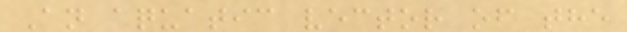An aquatic vector of the
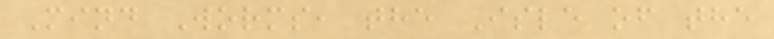Mind Worms, the Isle of the
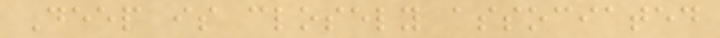Deep is closely associated
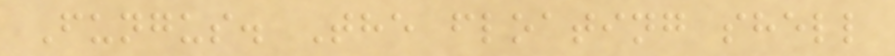Fungus. The floating shell
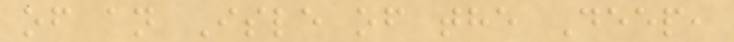of an Isle of the Deep,
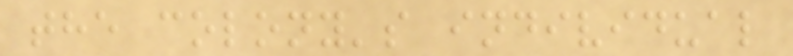the colony's individual
